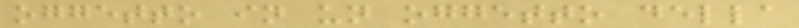oggetto in un oggetto della
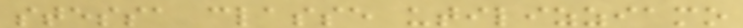stessa classe utilizziamo
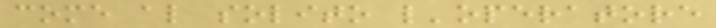come al solito l'operatore
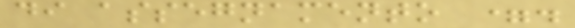di assegnamento =.
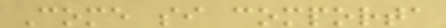Come si comporta
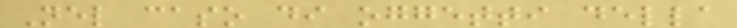Nel caso di oggetti della
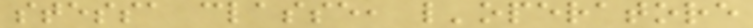stessa classe, l'operatore
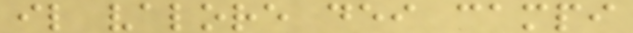il valore dei campi
